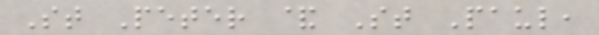St Peter & St Paul,
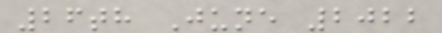26th June 2022
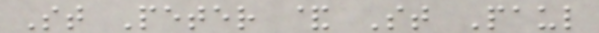St Peter & St Paul
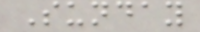Sunday
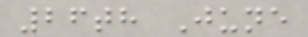26th June
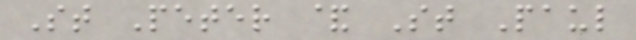St Peter & St Paul
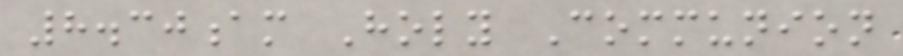8.30am Holy Communion
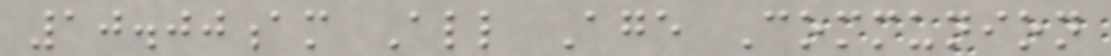10.00am All Age Communion
